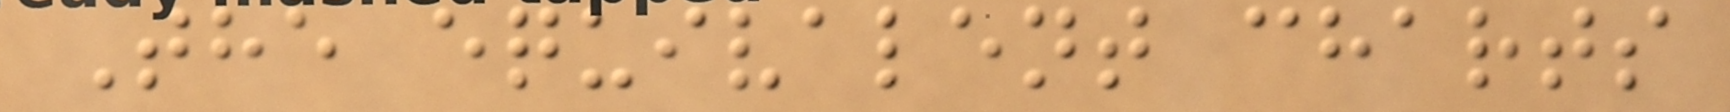The equivalent charts
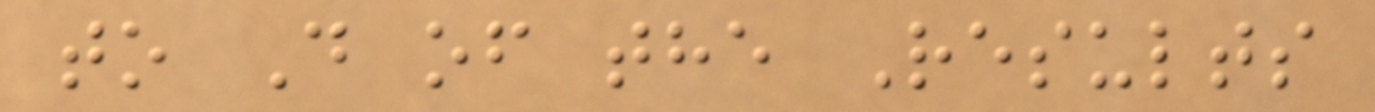to D of the Results
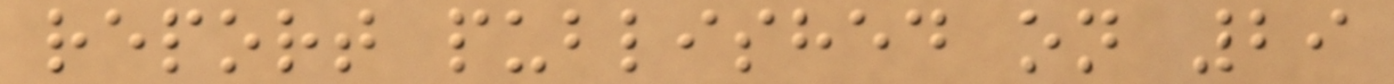report published on 29
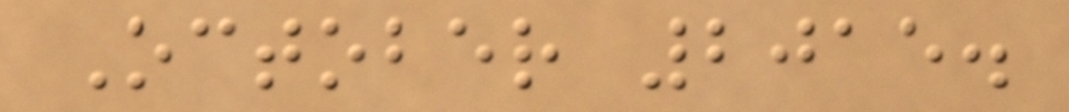October 2015.
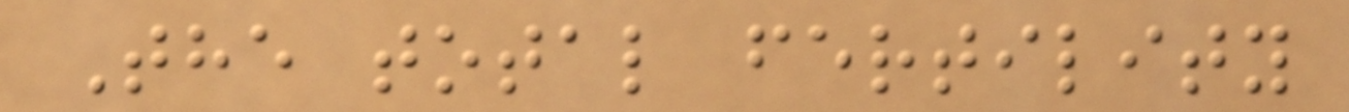The total fertility
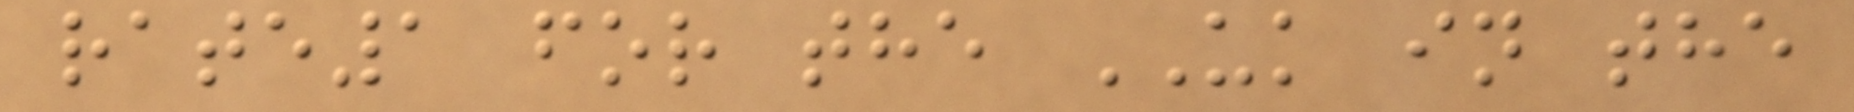rate1 for the UK in the
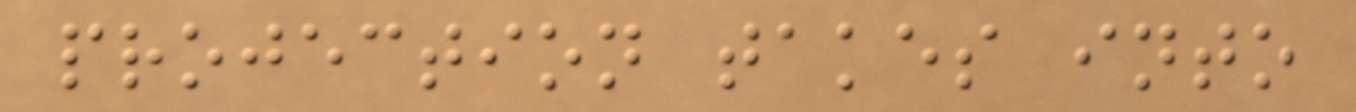projection takes into
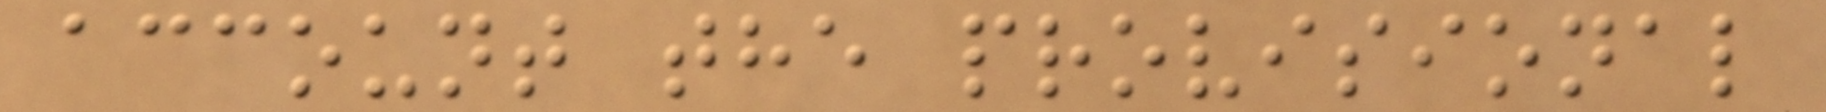account the provisional
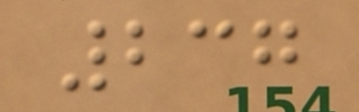237
